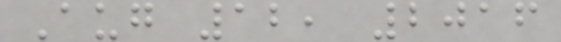Aug 12, 2016
